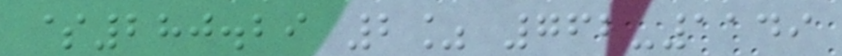$280.29 2% 762-1149
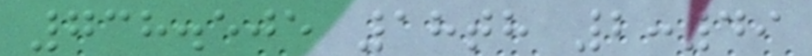738.505 18th 2:49
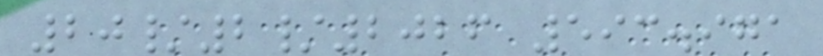20/2/2026 593.971
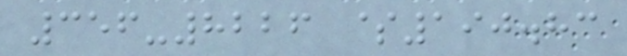356-8226 $190.83
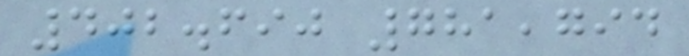402.690 781,794
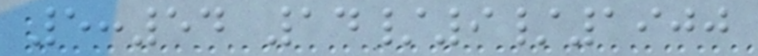5:54 14/9/1900
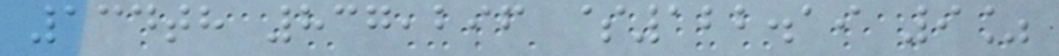134th 837,296 $122.19 9%
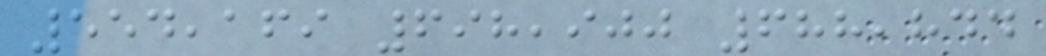554,169 698,900 688,844
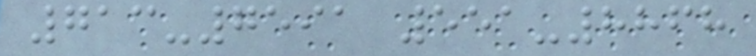713-7591 551-8868
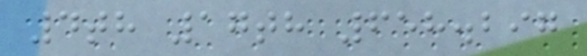4th 17th 658.297
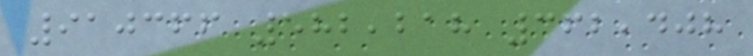910366 582,218 362,408
